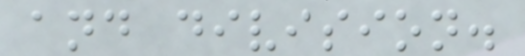and division.
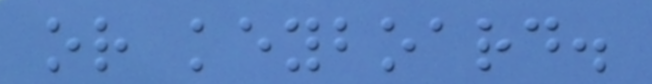or keyboard.
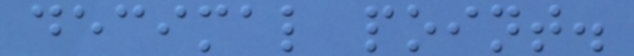decimal point.
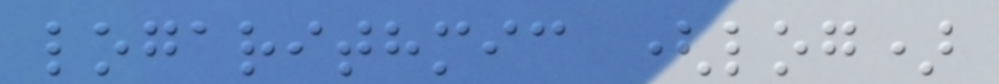logarithmic (log)
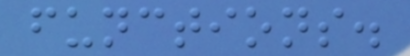functions.
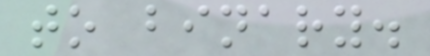to binary.
